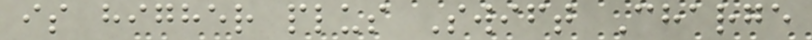is higher plus Swift Charge
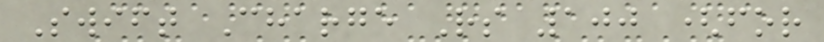Swift Charge Rs 100 (for
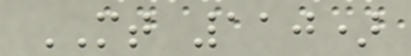MT 110)
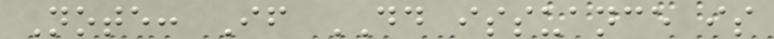Note: If DD issuance is
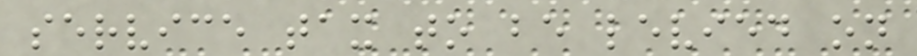service tax to be levied on
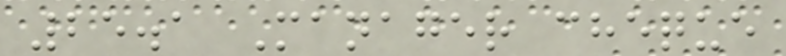25.1 Manager cheque
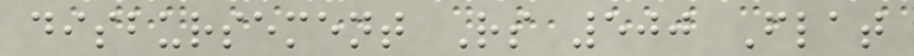disbursement Rs 500 Flat
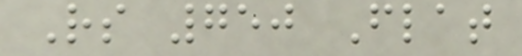Rs 750 Flat
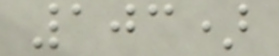103)
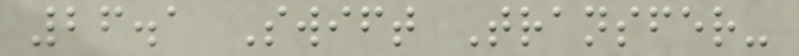26.1 Swift Transfer-
